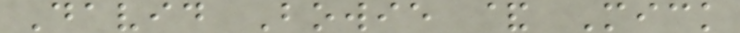David Bowie & Mick
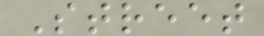Street
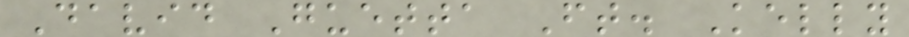David Guetta Ft. Kelly
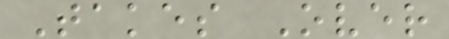Takes Over
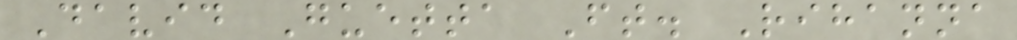David Guetta Ft. Rihanna
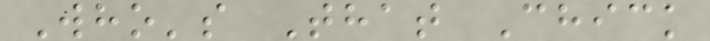Who's That Chick
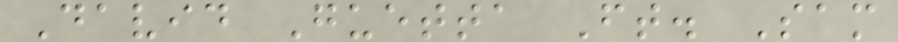David Guetta Ft. Sam
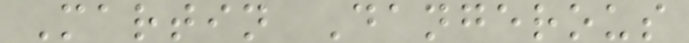Martin Dangerous
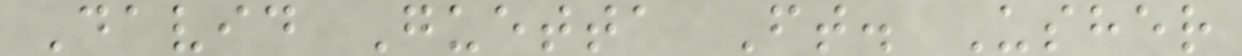David Guetta Ft. Usher
